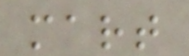mart
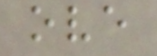ove
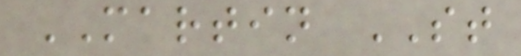MARTIN ST
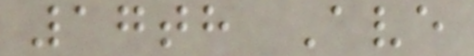17th Ave
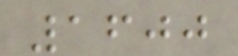1600
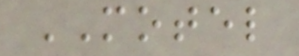MOTEL
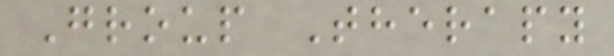Group Therapy
